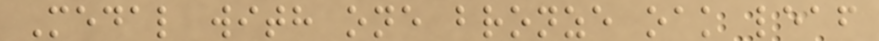Medal with one bronze oak leaf
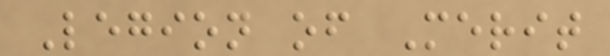Legion of Merit
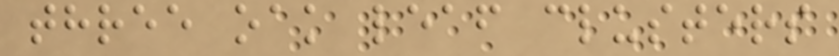three oak leaf clusters
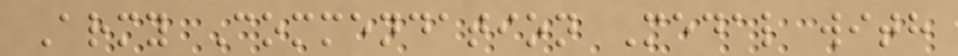Army Commendation Medal with
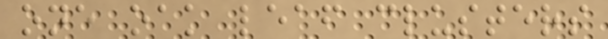one oak leaf clusters
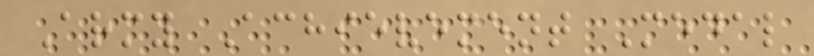Army Achievement Medal
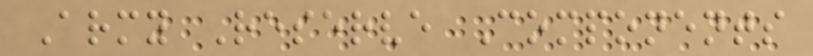Army Reserve Components
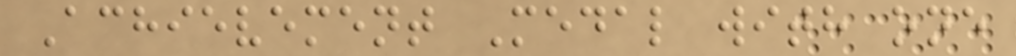Achievement Medal with one
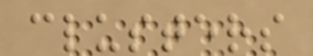clusters
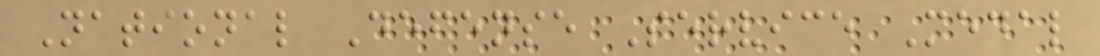National Defense Service Medal
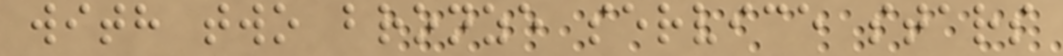with two bronze service stars
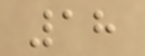18
